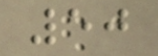50
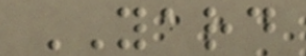YARD
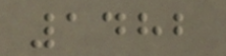1482
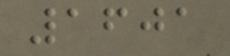1601
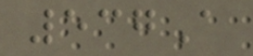537A
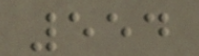554
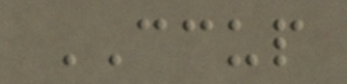CCUP
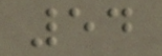54
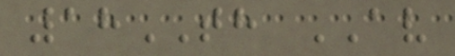18TH AV
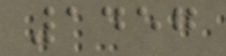1457
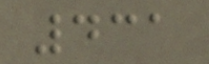431
